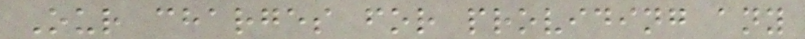Our charges for providing any
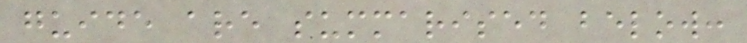guide are summarised below:
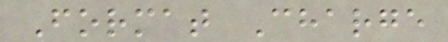Format Charge
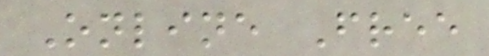Online Free
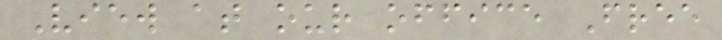View at our office Free
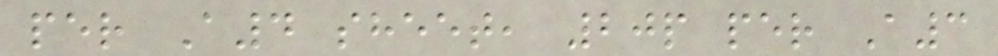per A4 sheet, 20p per A3
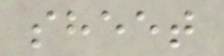sheet
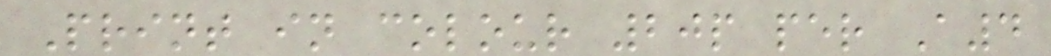Print in colour 20p per A4
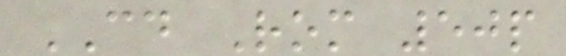CD Rom 50p
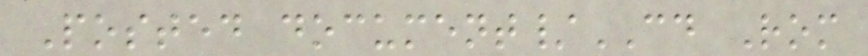Posted document/CD Rom
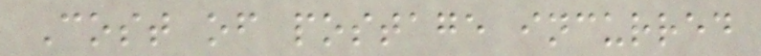Cost of postage incurred
